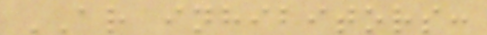AR inhibitors:
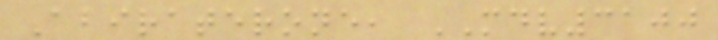Abiraterone, MDV3100
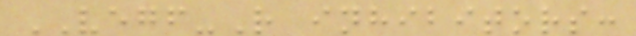VEGF-R inhibitors:
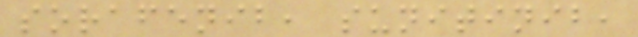sorafenib, sunitinib,
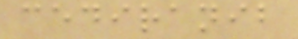cediranib
